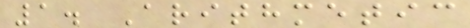1. Arithmetic
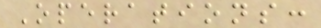Operations:
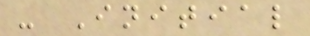- Initial
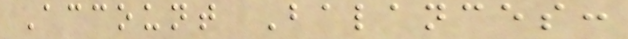Account Balances:
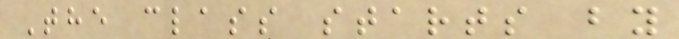The class starts by
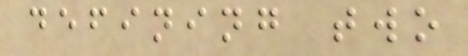defining two
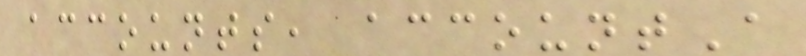accounts, accountA
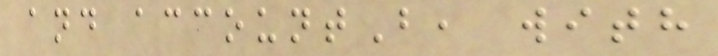and accountB, with
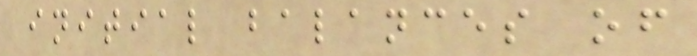initial balances of
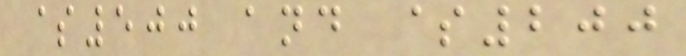$500 and $200
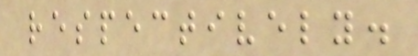respectively.
